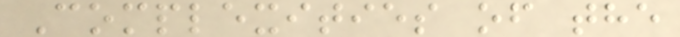Complexities of the
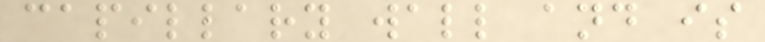capillary wall and is
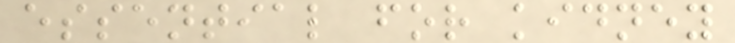essential for kidney
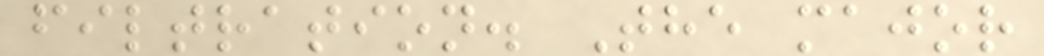filtration. The major
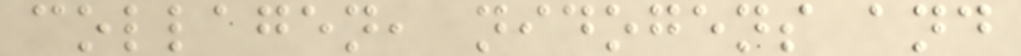collagen, nidogens and
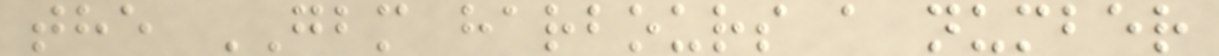the GBM harbours a number
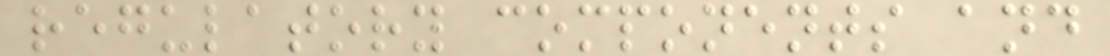regulatory components and
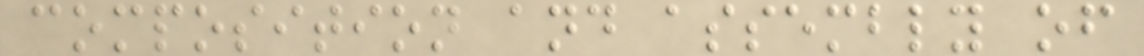composition and assembly of
